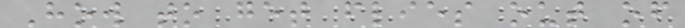How to get flies out of
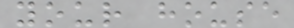your house
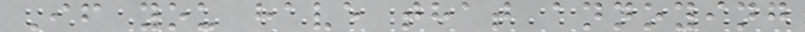If you have that annoying
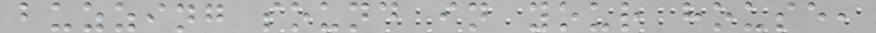buzzing sound in your house,
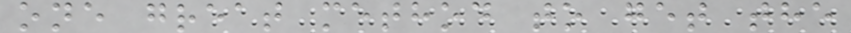one great method to get the
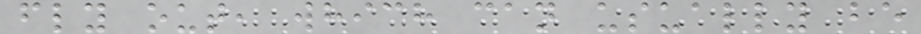fly out, which can usually be
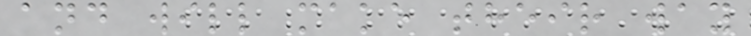and will make their way
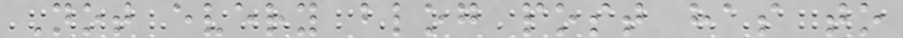Not every blog post has to
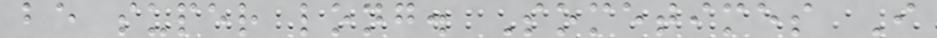be super long. Sometimes I
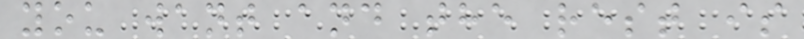you want and the rest is
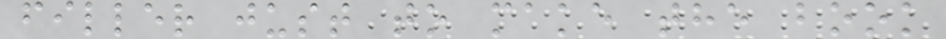filler just to make the book
